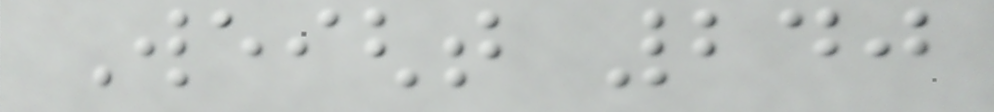Weight 240
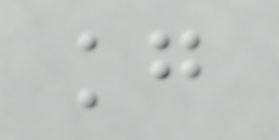kg
